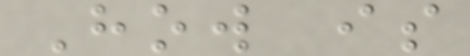How is
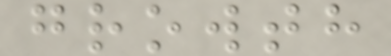growth
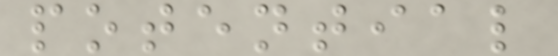potential
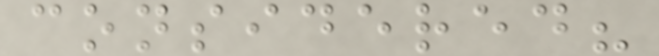considered?
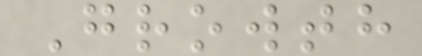Growth
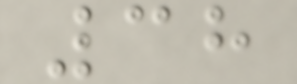38
